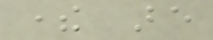there are
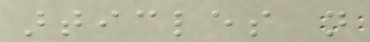articles not
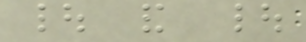| and |
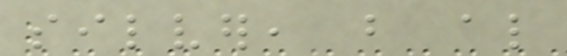silver, but also
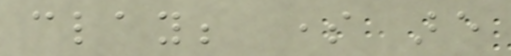clay; some are
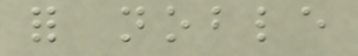for noble
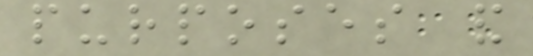purposes and
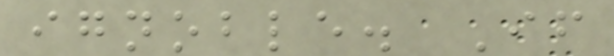ignoble. If
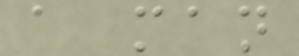a man
